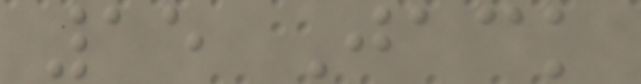15 Jack
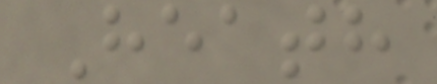Heath
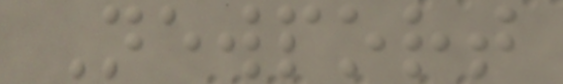Newport
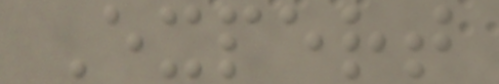Expert
